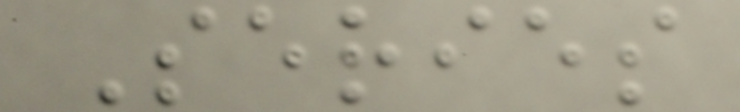Series
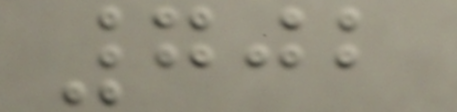702
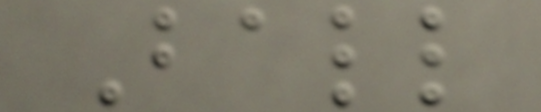Ball
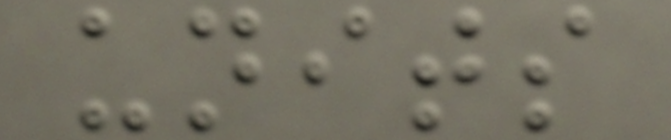units
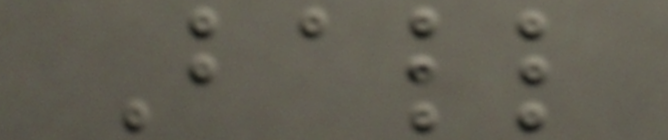Ball
